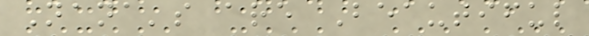Nana's are Beautiful
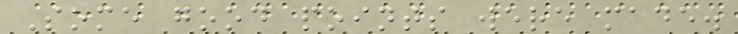Some good points were made.
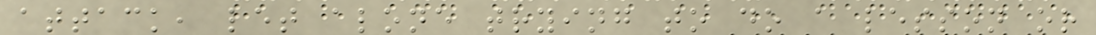attack, let alone trying to do a lesson or
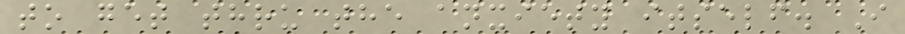to get thru the anxiety itself. I
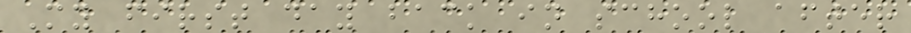My first day back in school after
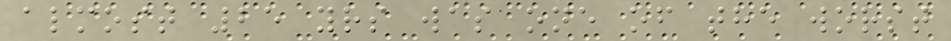almost 25 yrs was one of the worst
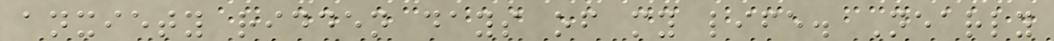anxiety ridden days of my life. Nearly
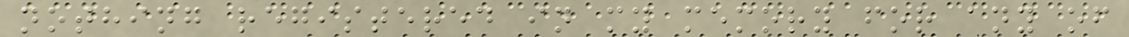nothing registered in my memory for any of
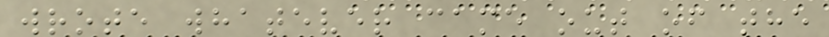wrote whatever came out of the
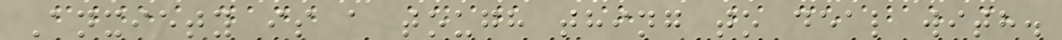Anxiety is a tough thing to deal with.
